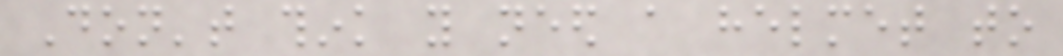Don't think you need a helmet to
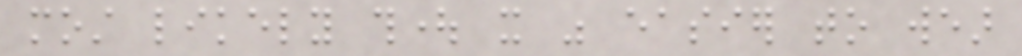most likely thought it was easier to wear
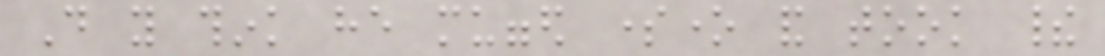Do you think he mugged someone and took their
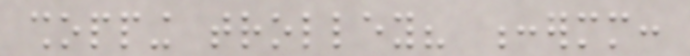shopping trolley? :ermm:
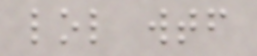lol wtf
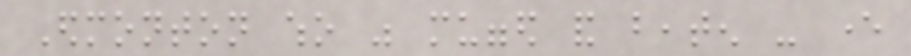Edmonton who was mugged and beaten - ever
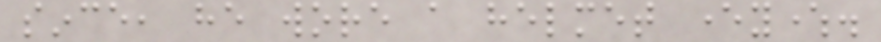since, he wore a helmet everywhere.
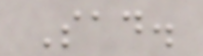Sad.
